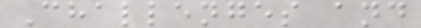Challenges and
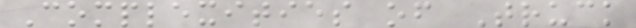Complexities of Truck
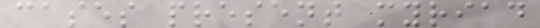cases present myriad
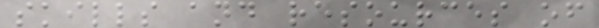skills and resources of
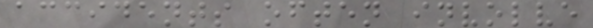accidents often involve
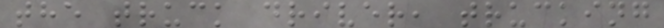the truck driver, trucking
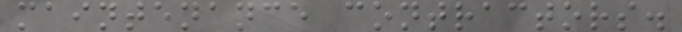maintenance contractors.
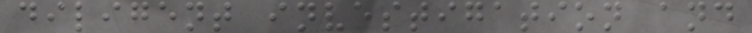diligent investigation and
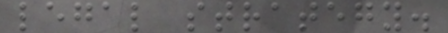legal strategy.
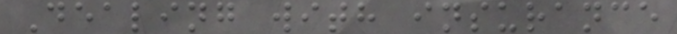Dealing with insurance
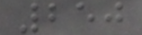250
